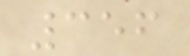356
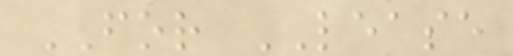FOR LEASE
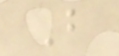B
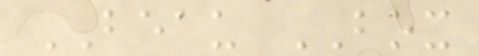BEAU BOX
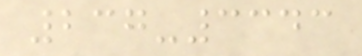237-3343
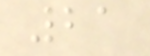21
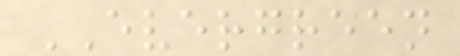EVERGREEN
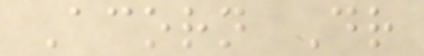Acorn Dr
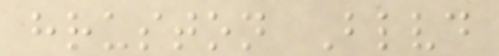hruston Blvd
